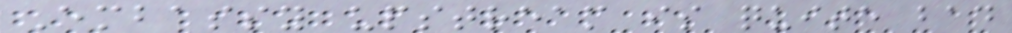Embassy upstream is quite bad
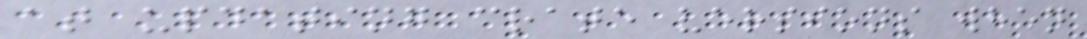at updating crate versions when
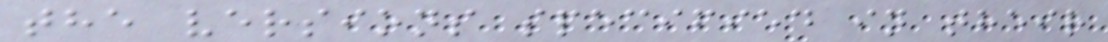the versions specified in their
